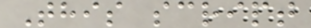This script
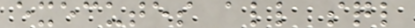executes all sql
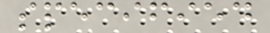specified
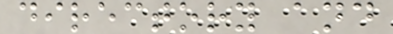directory and
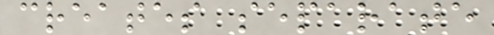creates separate
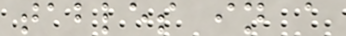tables in a
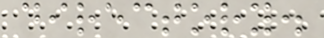directory.
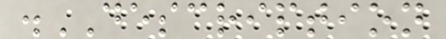.DESCRIPTION
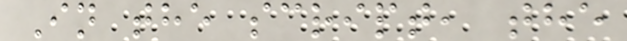In the script, the
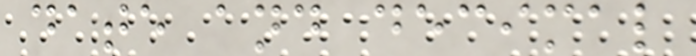date and decimal
